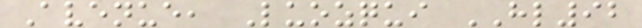Avenue, Luozqui HL92
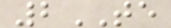2TE
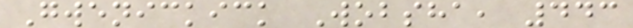Gwenickick Wobsha, 443
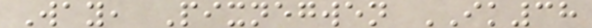Way, Pixnegwen IK38
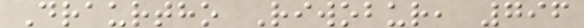Draurtho Riwobur, 796
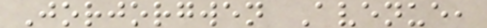Jorjorgwen Avenue,
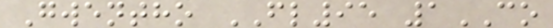Gwentho FL95 1CO
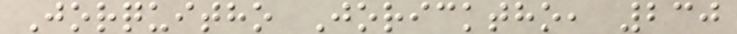Jorquitho Joricktho, 230
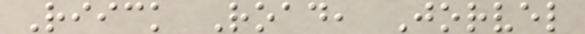Riick Road, Jorvel
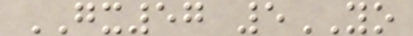GX57 5YO
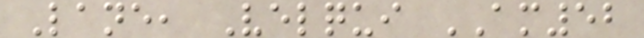Lane, Velqui AM52
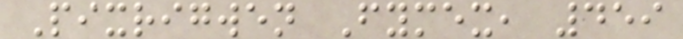Pixrigwen Fymex, 459
